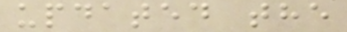updated the
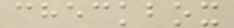checkbox
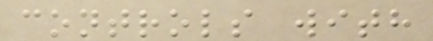controls with
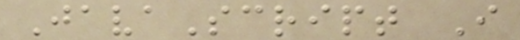JavaScript I
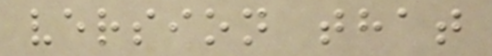version that
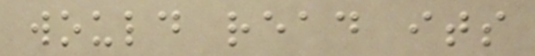would read its
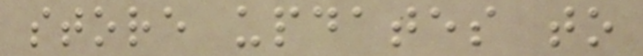store updates to
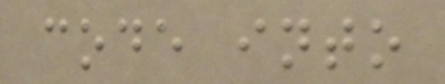code into
